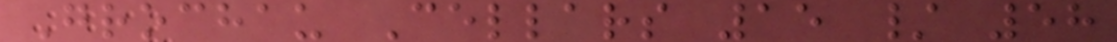Grochau Cellars 15 / 58
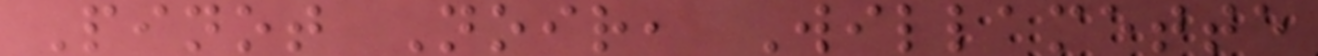Pinot Noir, Willamette
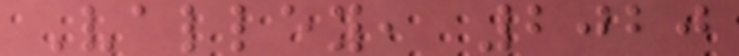Valley, 2020
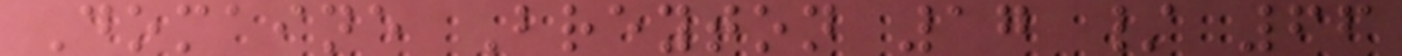Domaine Breyton 17 / 66
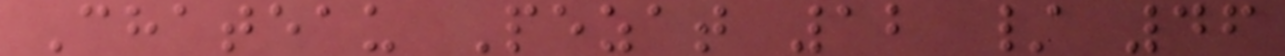Chateau Pezat 12 / 46
